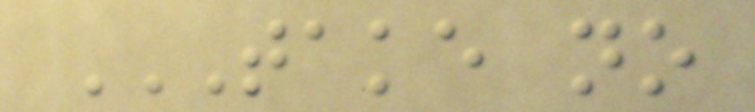TAKE NO
